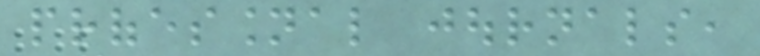professional journals,
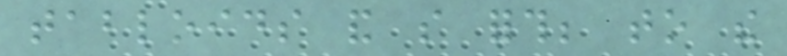tabloids and so forth; to the
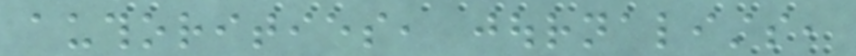authorities, journalists,
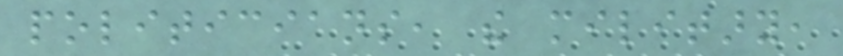politicians, the military,
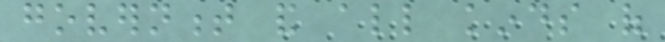government and all kinds of
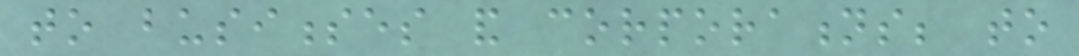to businesses and corporations; to
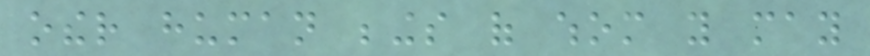other human beings of whom you may
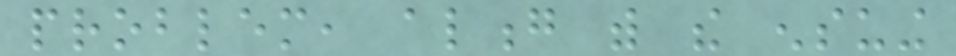problem, along with the ensuing
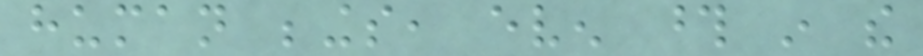human beings, even those in the
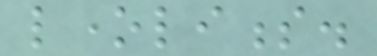loneliness.
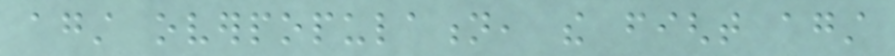against overpopulation, the fight against
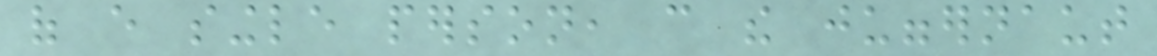of every single person, can the juggernaut
